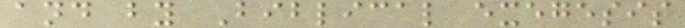and by Biblical exegesis
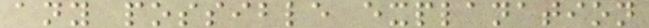any possible explanation
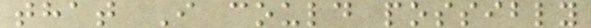that I could possibly
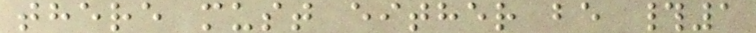there must either be #1
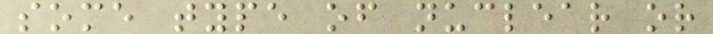some type of nuclear or
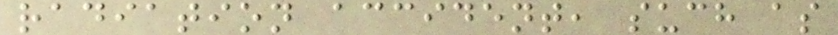radiation accident, such as
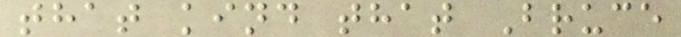that kind that Bruce
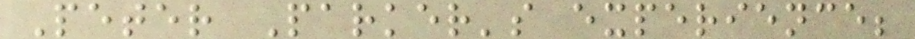Peter Parker's experience;
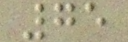75
